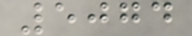5074
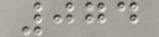074
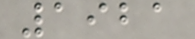1921
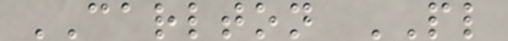CARLTON PL
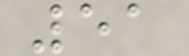51
